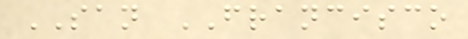SAN FRANCISCO
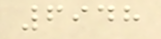6948
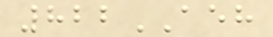822AEH
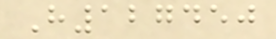H127450
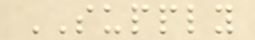SUPPLY
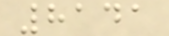8141
